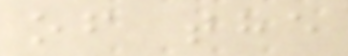of the
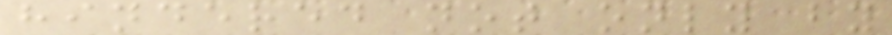hindered not only by
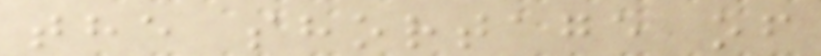the shortage of
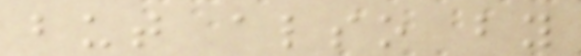but also by
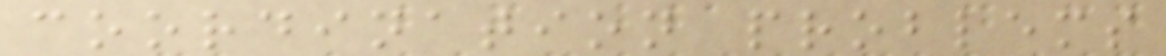coordination problems
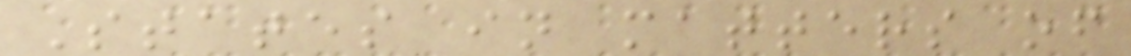States in matters of
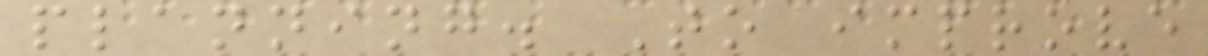planning. To improve
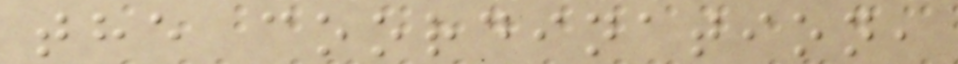the coordination,
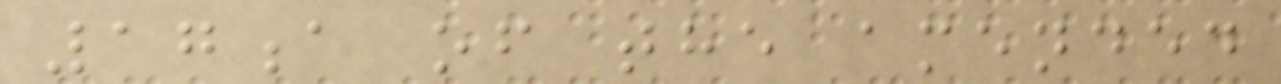17a of the amended
